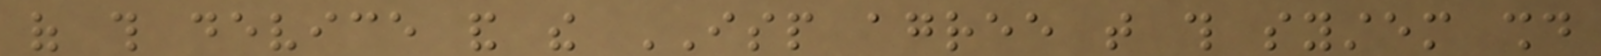of this device and the ISP agree that this system should
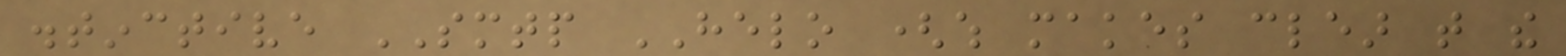distinctive SMTP HELO (which makes clear that the
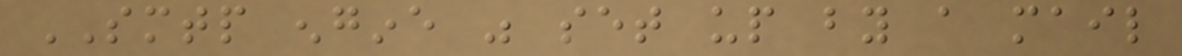SMTP engine was set up by a mail
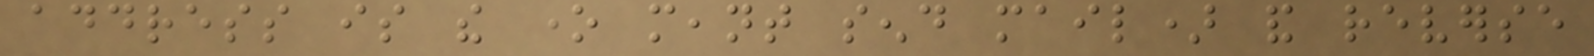address is the one meant send mail) and reverse
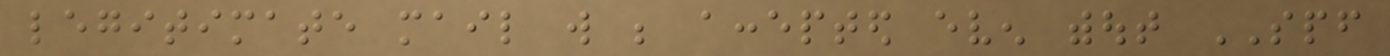legitimate mail will be accepted even without SPF
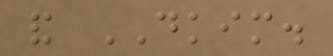and DKIM.
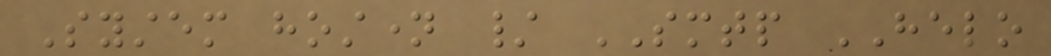System hostname / SMTP HELO
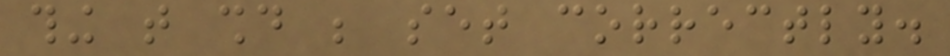thing that should be set correctly.
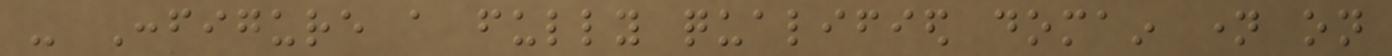- Configure a fully qualified domain name on
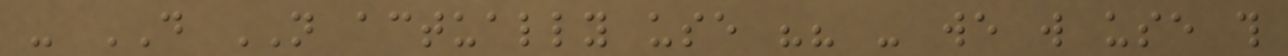- DO NOT actually use "" - we will use this
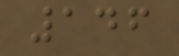146
